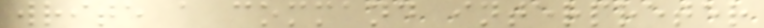write a command interpreter
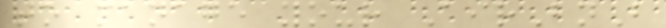to manage your AirBnB
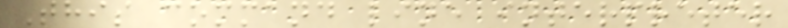This command line interpreter
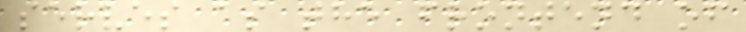serves as the frontend of
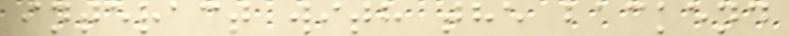interact with the backend
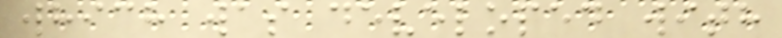which was developed with
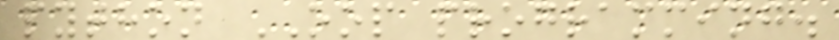python OOP programming.
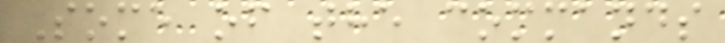Some of the commands
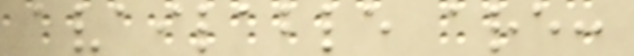available are:
